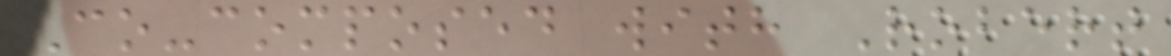Co-composed with Robert
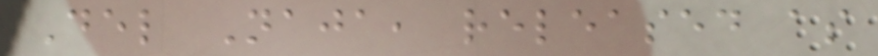Del Naja, released as
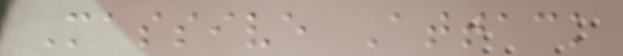Massive Attack
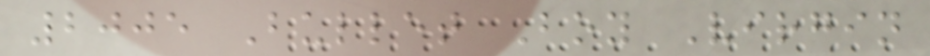2005 Bullet Boy Virgin
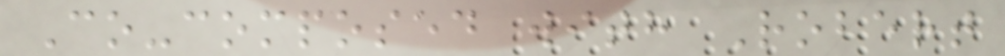Co-composed with Robert
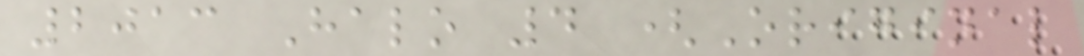2013 Halo 4 (Original
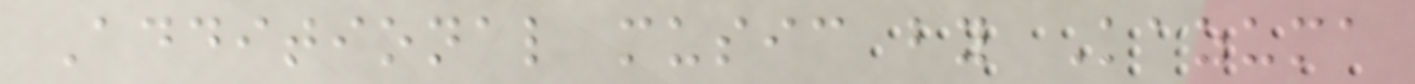Additional music by Kazuma
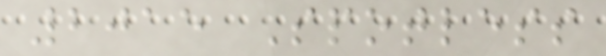2015 Spotless
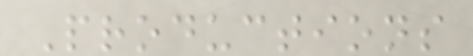Productions
